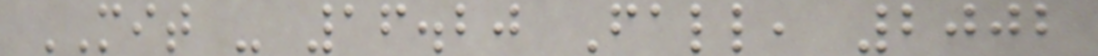MIT - 16.20 Fall, 2002
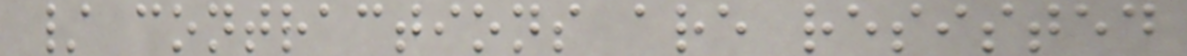/ contractions are resisted
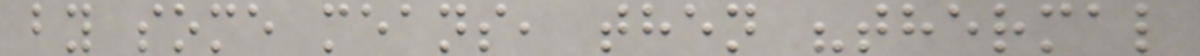by some means, then "thermal
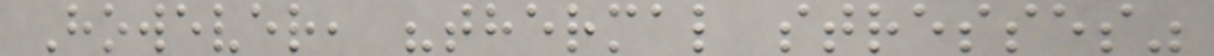However, "thermal stresses"
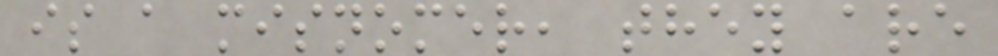is a misnomer, they are
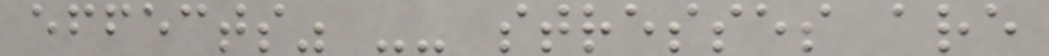effects" -- stresses are
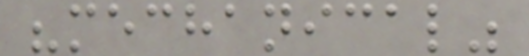"mechanical"
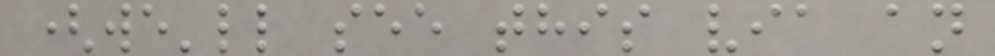(we'll see this via an
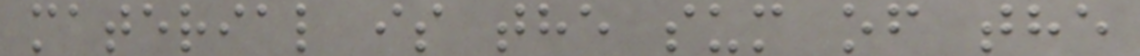material is the sum of the
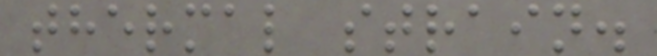thermal strain.
